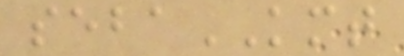sebaKMT
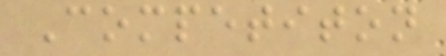Competiton
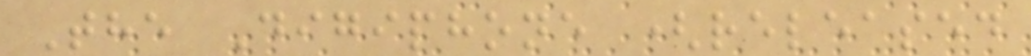The Digiphone (released
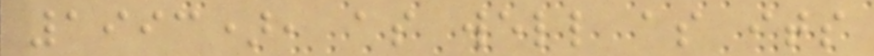1993), as well as its
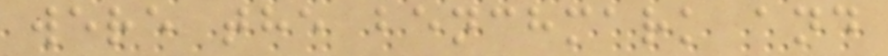were the benchmark and
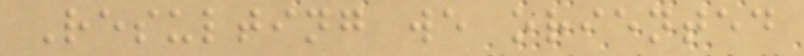Resulting we oriented
